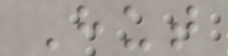Hut
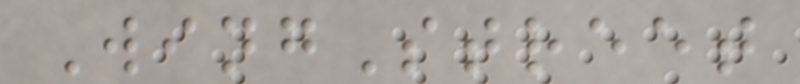WingStreet
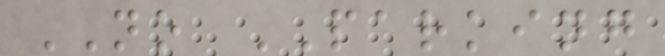NO PARKING
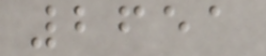2651
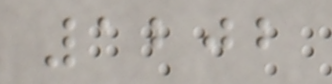1202
